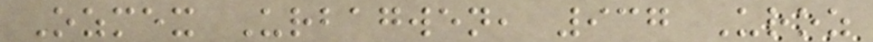Ozmex Urbagwen, 937 Uroz
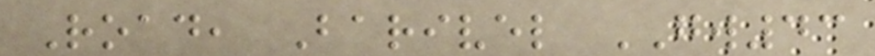Road, Barivel GW43
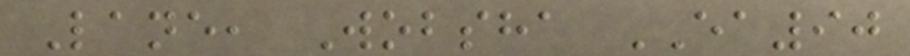Lane, Wobsha EA90
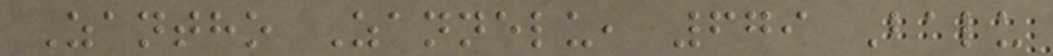Zantho Zannelu, 679 Balu
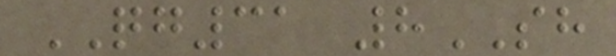QG31 8SH
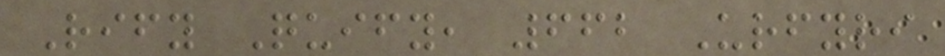Rify Quify, 662 Urfyri
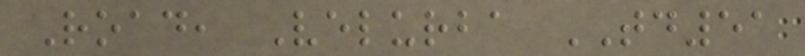Road, Velurba TD51
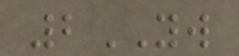2YW
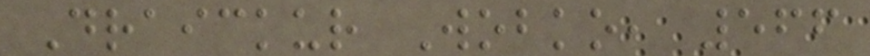Draickur Wobko, 566
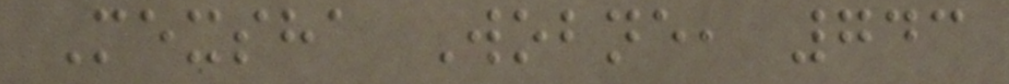Mexsha Wobne, 743
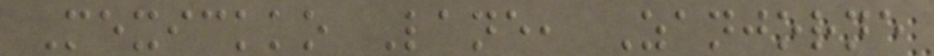Mexickko Lane, Zanjorne
